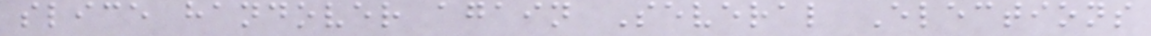slice handover again Several Elections
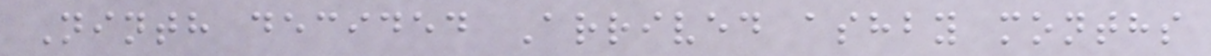Ninth decided Arrived ashby months
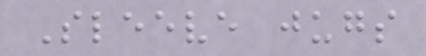Sleeve jugs
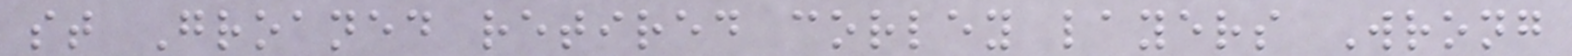st Groaned retired corley layers Wrong
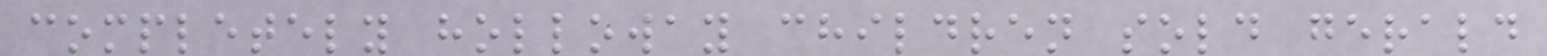completely holloway children sold gerald
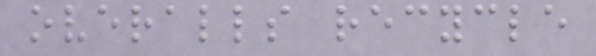overalls recycle
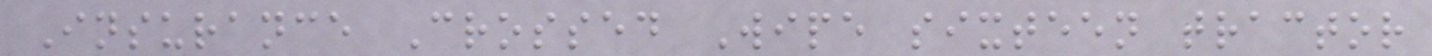Insurance Crossed Wipe sixteen tractor
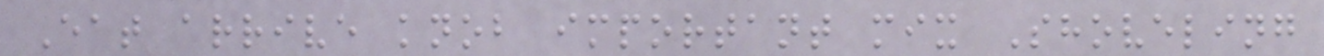Eat arrive knob important mix Shoveling
